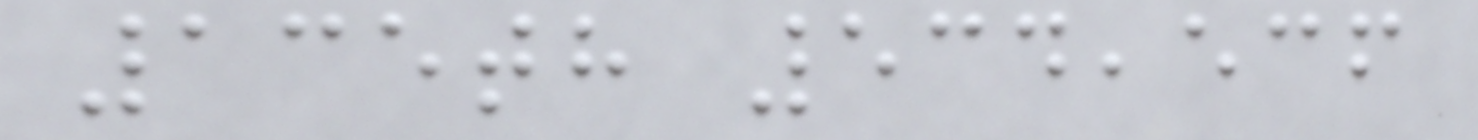135th 534,536
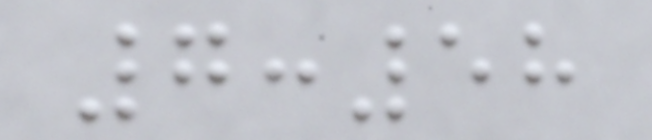7:58
